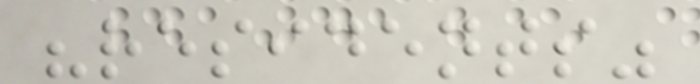"residents"
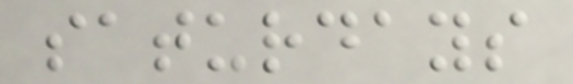saturdays
